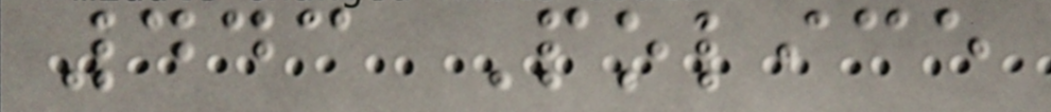443 Police
